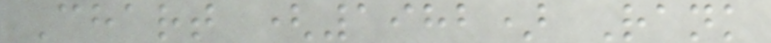Chart (1982) Rank
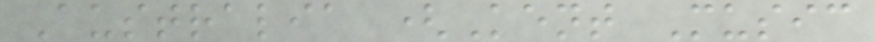Australia (Kent Music
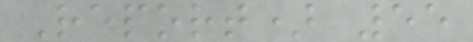Report) 55
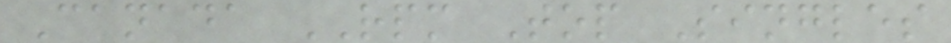Canada RPM Top Singles
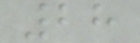28
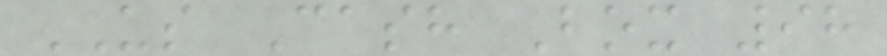US Cash Box 98
